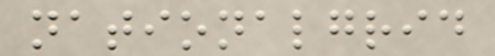nationalgrid
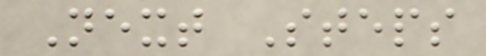Next Steps
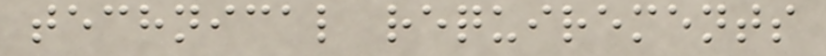technical requirements
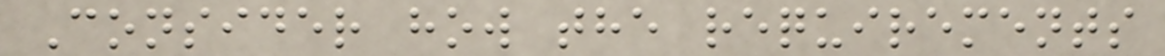Consider how the requirements
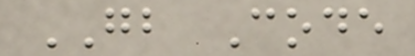GB Code
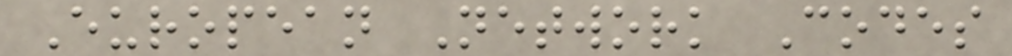European Network Codes
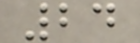24
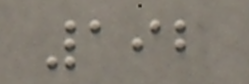192
